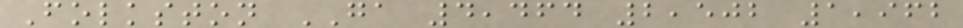Folkston GA 4,464 2,502 1,962
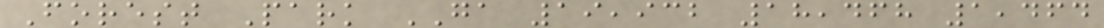Forest Park GA 19,932 18,468 1,464
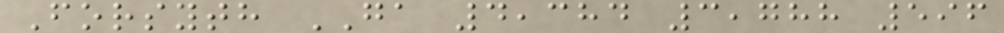Forsyth GA 4,384 3,788 596
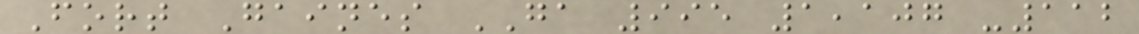Fort Gaines GA 995 1,107 -112
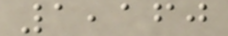1,160
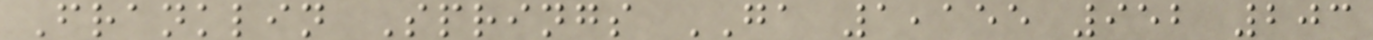Franklin Springs GA 1,155 952 203
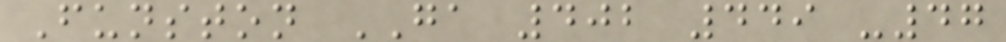Funston GA 402 449 -47
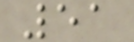51
